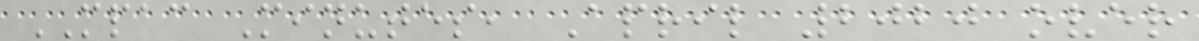MPAC Minutes, April 2020 over
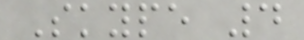Skype 4
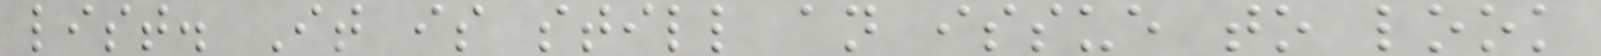list. It is still an issue to look
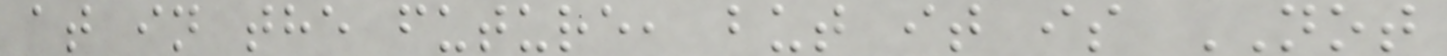at in the future, but it is NOT
